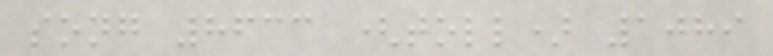song 8633 (toll) 1089
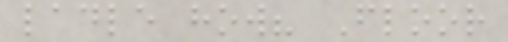ladle how? Floor
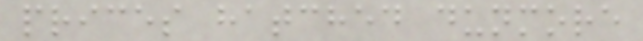prices hatched dunmore
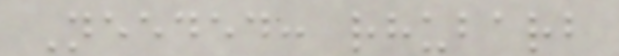Needed: rhubarb
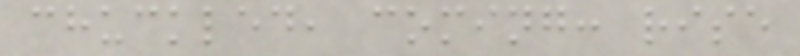chuckled, coming: rise
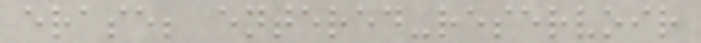erase; entered-reservoir
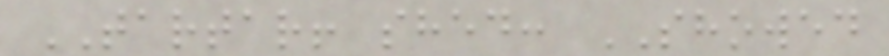TARTAR! shed: SHOWED
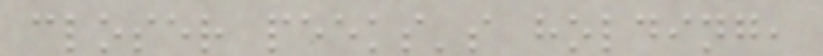closer peeks's holding,
